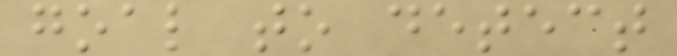goal to detect
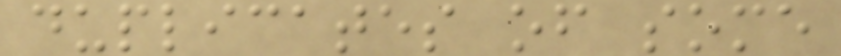duplicates of some
